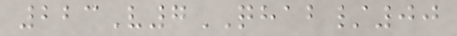223V7QHAB/00
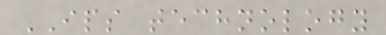IPS technology
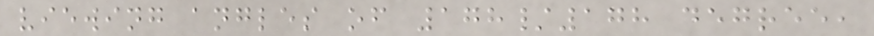viewing angles of 178/178 degree,
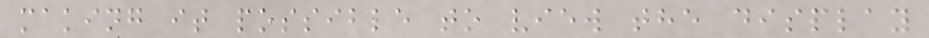making it possible to view the display
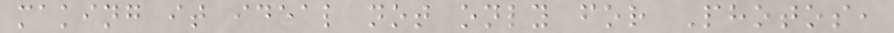making it ideal not only for Photos,
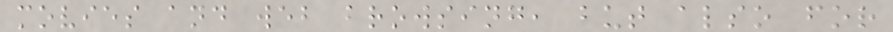movies and web browsing, but also for
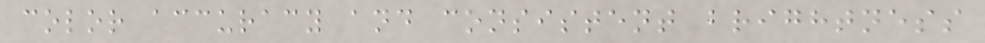color accuracy and consistent brightness
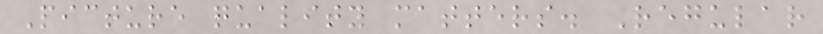Picture quality matters. Regular
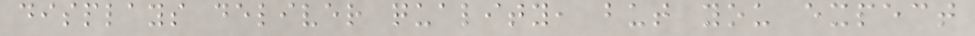displays deliver quality, but you expect
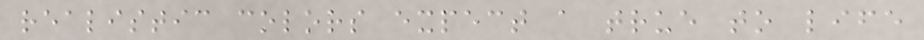realistic colors expect a true to life
